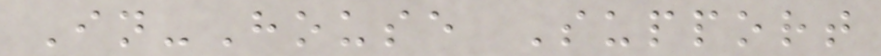In-House Support
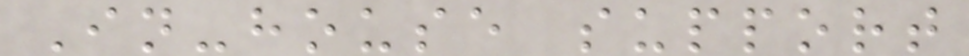In-house support
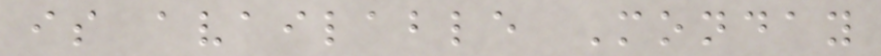is available Monday
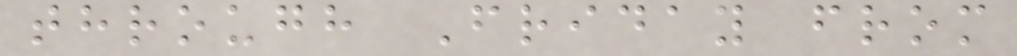through Friday from
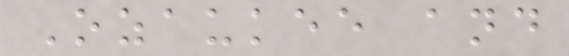Ozaukee and
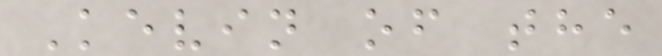Kevin of the
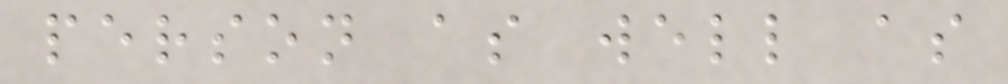person as well as
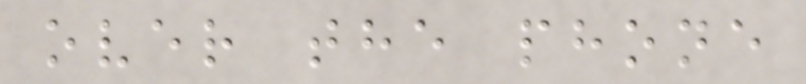over the phone
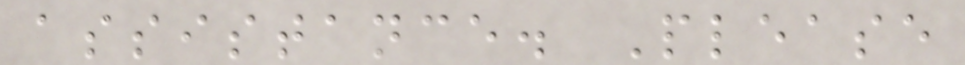assistance. Please
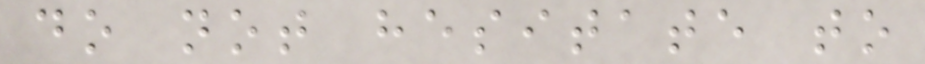do not hesitate to
